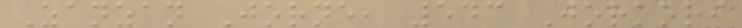Zanzan Jorne, 543 Jorkori
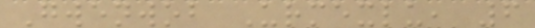Gwenwob Urmexlu, 6
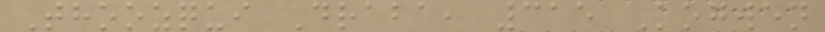Thoozqui Draba, 315 Kogwen
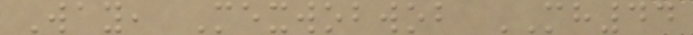Way, Mexwobwob MH44
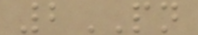2PN
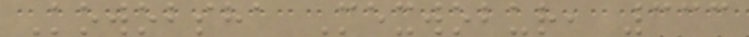Kowobsha Mexwobur, 333
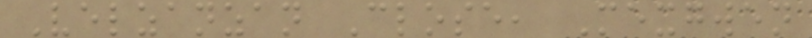Velzanzan Close, Mexgwen
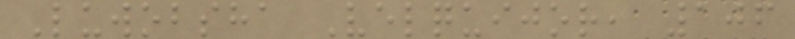Luwobsha Velquijor, 106
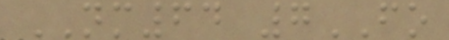NM64 7FO
